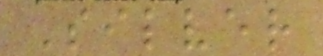Silver
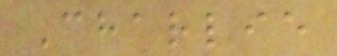Charlie
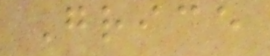Grice
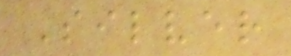Silver
